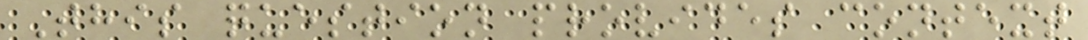This question provides context
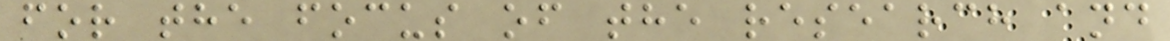for the focus of the research and
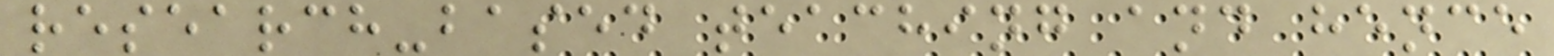research-based teaching and hence
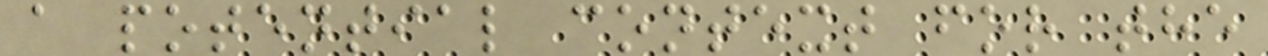a potential context for the
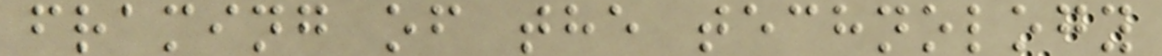framing of the technology
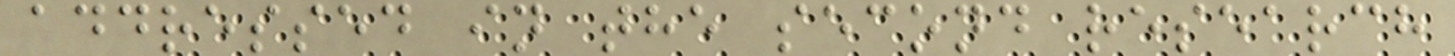addressed in the second research
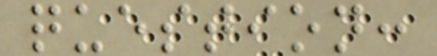question:
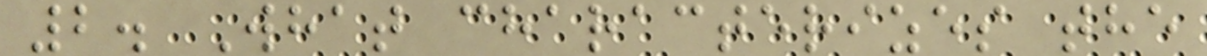2. What characterizes the
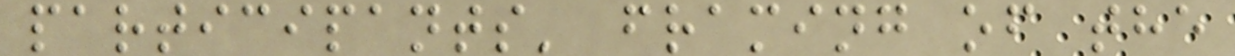participants' framing of the
